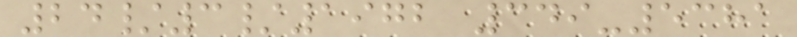24/3/1972 349-5381
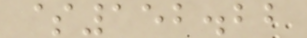$152.22
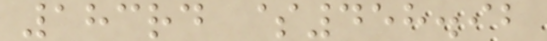183rd $458.92
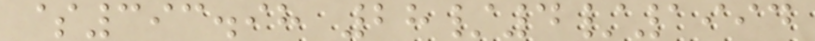$393.98 28/4/1994
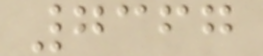7367
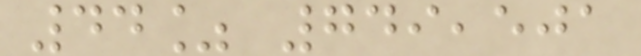44% 749,501
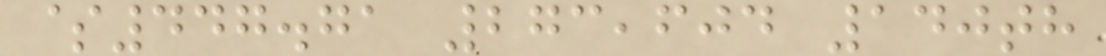$447.71 273,604 140th
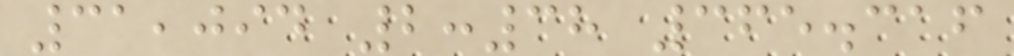31,094 2:38 365.316
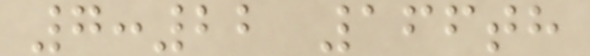7:22 166th
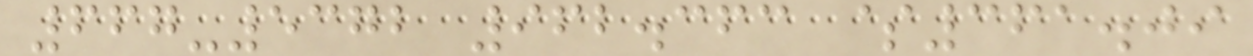667-5372 962.363 $361.09
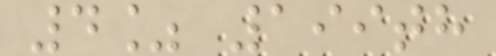4% 199th
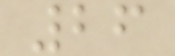26
